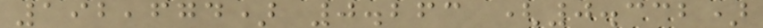192,674) 0.263 (0.332)
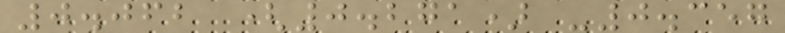0.062 (0.271) -0.357
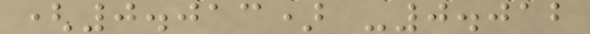(0.013) -0.012
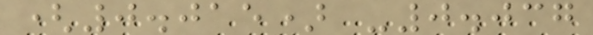(0.015) -0.037
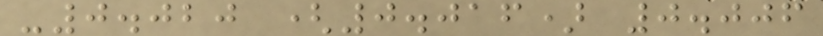-0.020 (0.016) 0.006
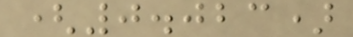(0.023)
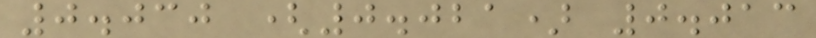0.030 (0.021) 0.013
